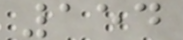154
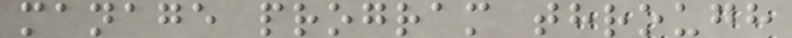manage program through
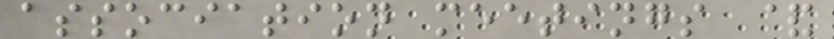association meetings &
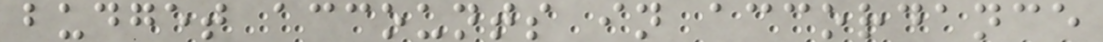budget accounts in accordance
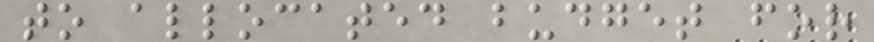to allocated budget for
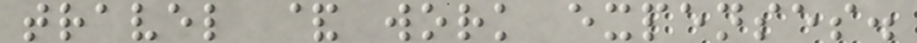travel & work expenses.
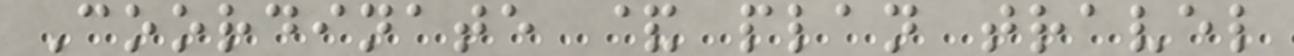Coordinate & plan travel
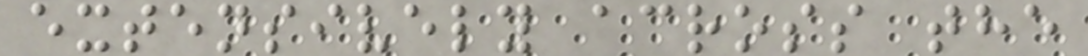extensively across the
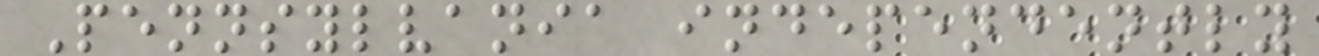Pennsylvania independently
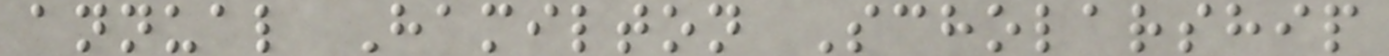annual Hamilton Scholarship
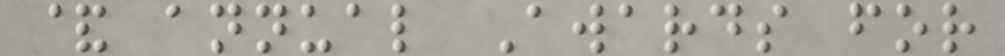& annual Awards for
